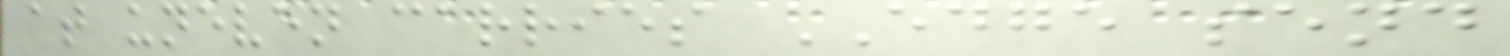at uneven carries EDGE send
